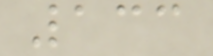133
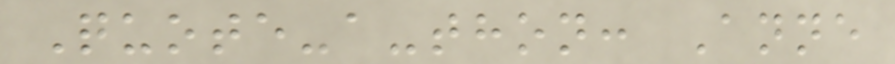Quote-a-thon: Anne
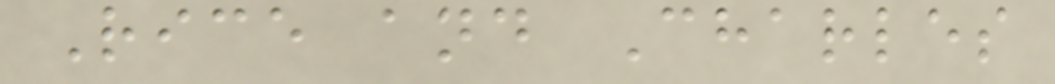Rice and Charles
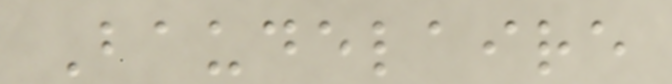Baudelaire
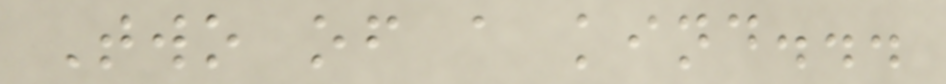Two of a kind...
